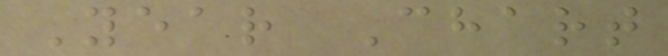Year Chart
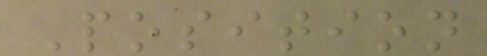Position
